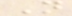N
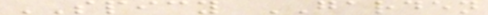SPICY GARDEN
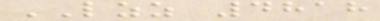LZZ 4818
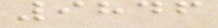9846
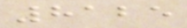8125
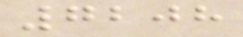7208
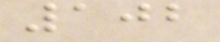102
